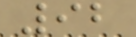92
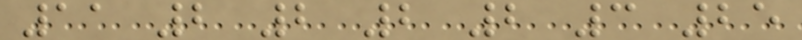11 2 2 2 2 3 25
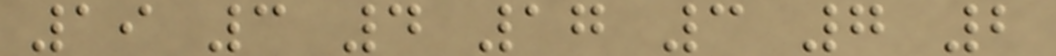19 3 4 17 3 7 2
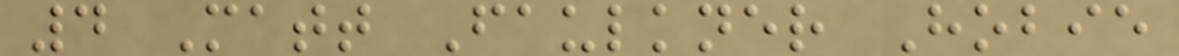4 Matt Faulkner Hobie
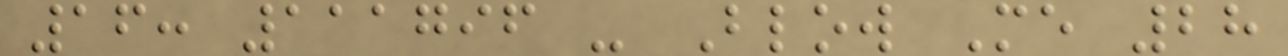16: 111796 - Blow Me 28
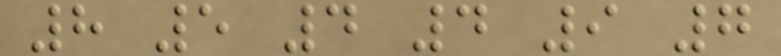8 5 4 4 9 7
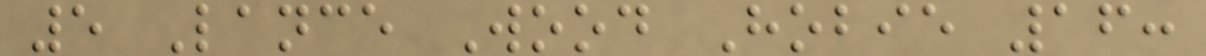5 Lance Wood Hobie 16:
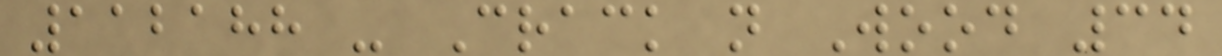112188 - Crack n Wood 34
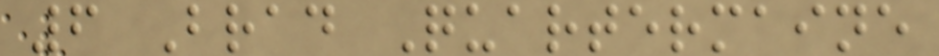6 Brad Quartermaine
